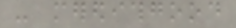- meredithgood
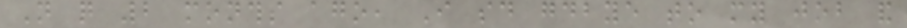Not quite 2 months ago, I said goodbye to my job and
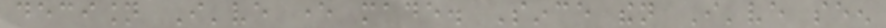decision I've ever made. Since then I've seen
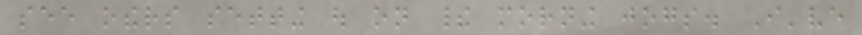see others setting out on their morning jogs. I've
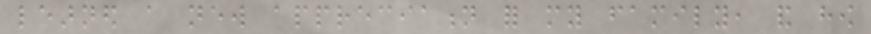learned a new appreciation for my family, and how
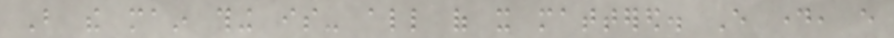But the main thing is- all of it mattered. Every day, every
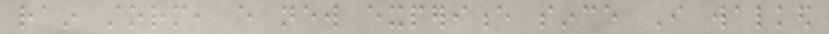rain storm, every new experience since I walked
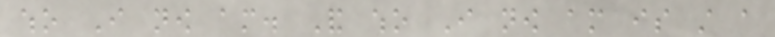who I now am. And who I now am is still a
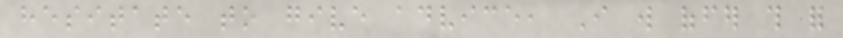hesitate to give advice, I will offer this for
